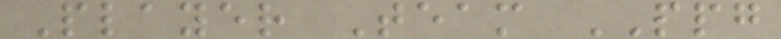Player Team PPG
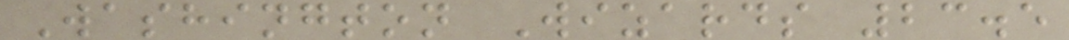Washington Wizards 23.5
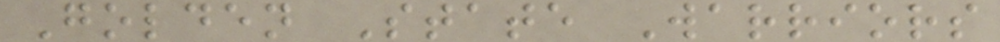Golden State Warriors
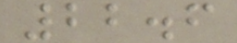22.6
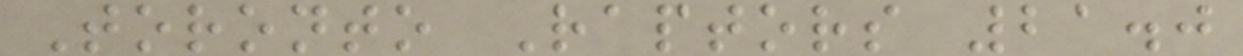Toronto Raptors 21.0
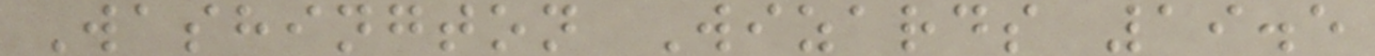Washington Wizards 19.5
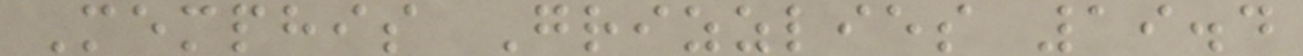Memphis Grizzlies 19.4
